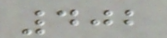402
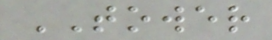TOWER
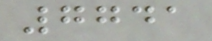7741
